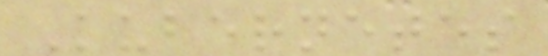Kubernetes
